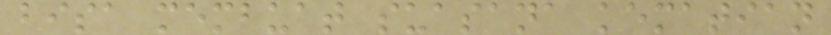bisa membuat suasana kematian
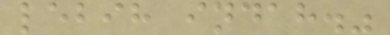lebih indah."
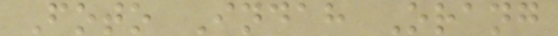Foto Indah Orang
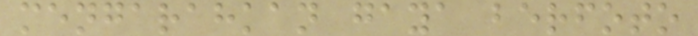mengarahkan gaya berfoto
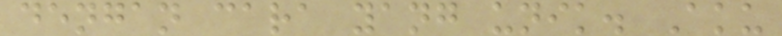dengan cara yang unik. Aku
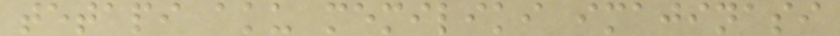tetapi aku memiliki imajinasi
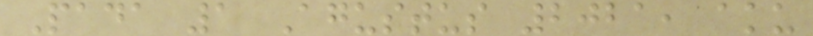Pada 1 Agustus 2021, aku
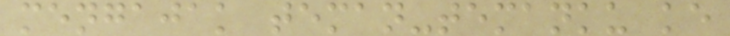mengajak teman-temanku ke
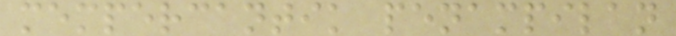mempercantik penampilan
